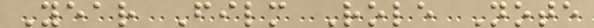Year Film Role Note
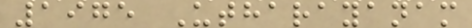1975 Utharayanam
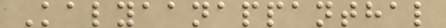Kalyaanappanthal
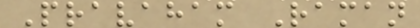Pravaham Raman
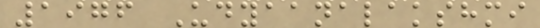1976 Udyaanalakshmi
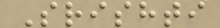Srishti
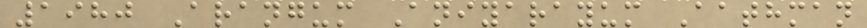1980 Arangum Aniyarayum Aathman
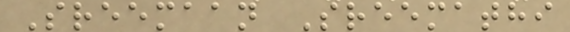Sreemaan Sreemathi
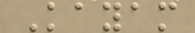Kayam
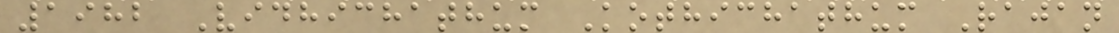1982 Vidhichathum Kothichathum Rajan
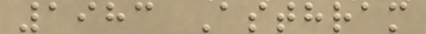1983 Asthram
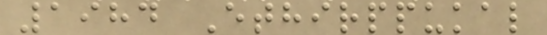1984 Ethirppukal
